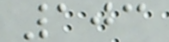103
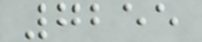7255
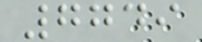7749
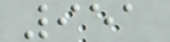951
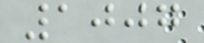1007
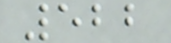522
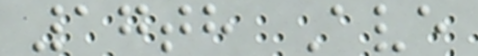17th Ave
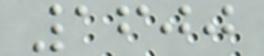1600
